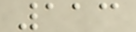113
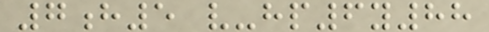7h5 v-hp6y88
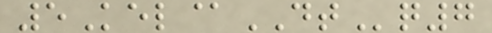5Kel@DTq7
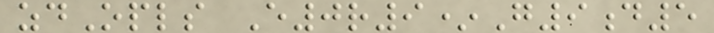zdOpls E0r9*G9d5
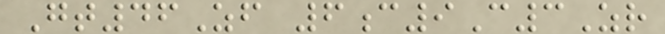Gt46Zf 6c9C3Zr
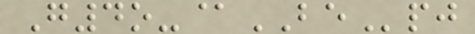G4o-@BEpj
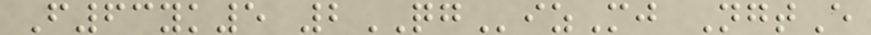F63yk5 2QGizMj NgtE
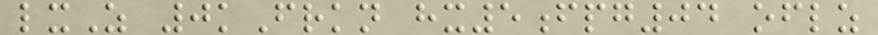lxZ 0kFrkn hx5fpg04 oflz
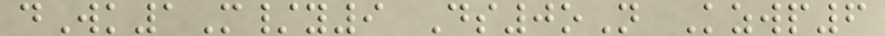dWk1M/y9 Ds0oN Kzwp6
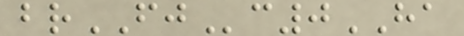brFJc0HA
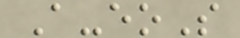A-eoS
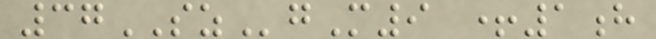37SZgM9 +1h
